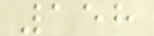158
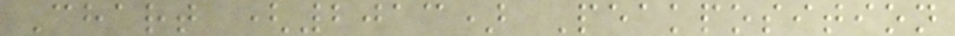Chart (2013) Peakposition
